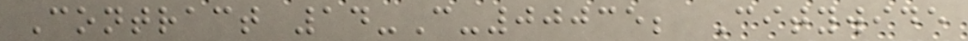Contract 14-C-00035; Citywide
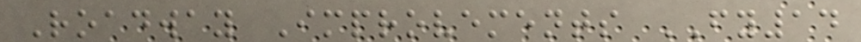Roadway Improvements FY14
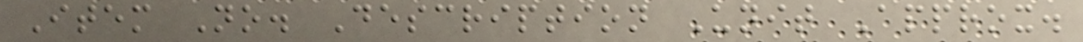Item No. Description Unit Approx.
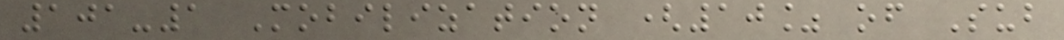101-1 Mobilization (10% of Sub
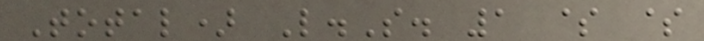Total) L.S. 1 $ $
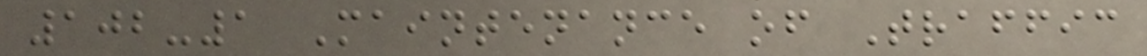102-1 Maintenance of Traffic
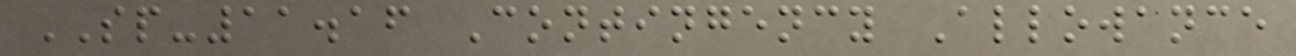SP-11.16 Contingency Allowance
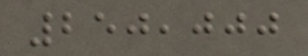250,000
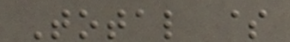Total $
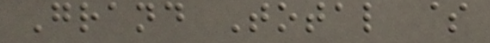Grand Total $
